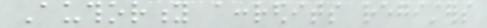Authority accredits registers
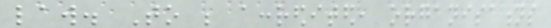law. To be accredited, organisations
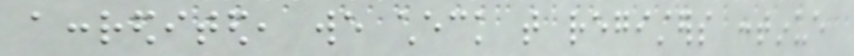accredited, we check that registers continue
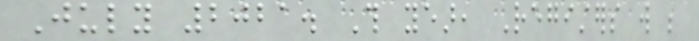July 2021. This year, Registers will be
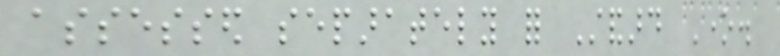assessed separately for Standard One.
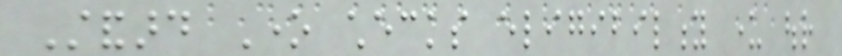Standard One checks eligibility under our
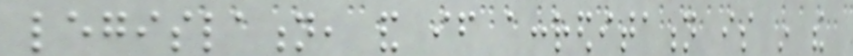legislation, and if accreditation is in the
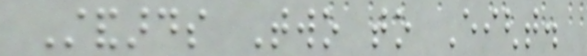Standards Two to Eight.
